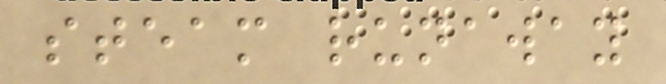steam runaway
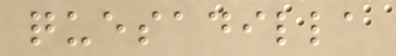quesadilla
